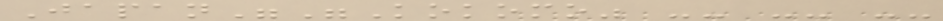Japan""Kokomo" -- -- --
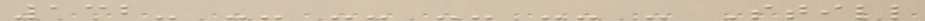132- -- -- -- -- - Still
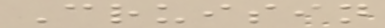Cruisin
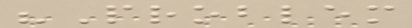"Problem
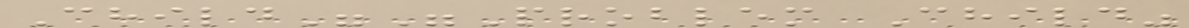Child""Problem Child"
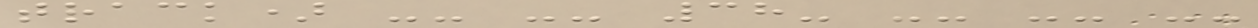track) -- -- 38- -- -- --
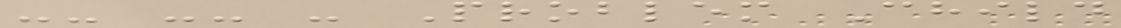-- -- - Problem Child
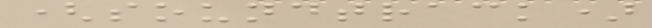(soundtrack)
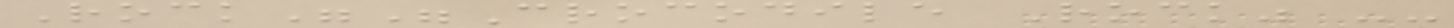Rock""Crocodile Rock" --
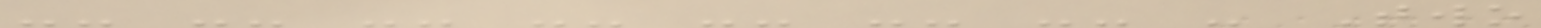-- -- -- -- -- -- -- - Two
